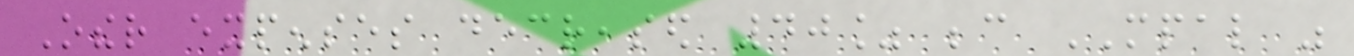Other expenses decreased 40% because MPAL was
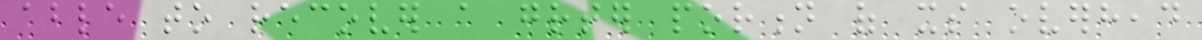able to recover a greater portion of its overhead
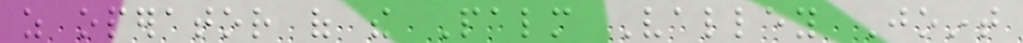as operator of the Palm Valley Joint
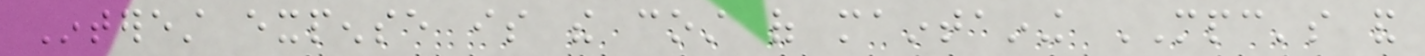Interest expense is the cost of maintaining MPC's and
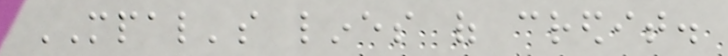MPAL's lines of credit.
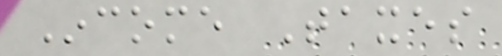Income Taxes
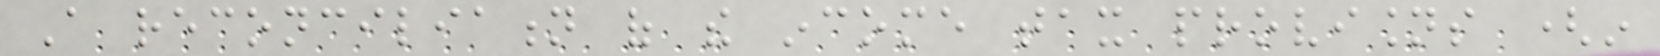A reconciliation of the income tax provisions (in
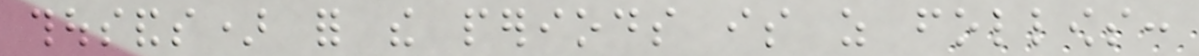thousands) for the periods is as follows:
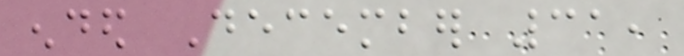ended December 31,
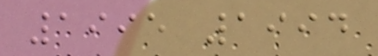1995 1994
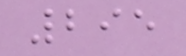295
